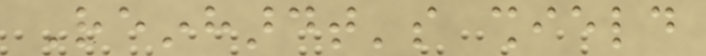Reinhardt's shield
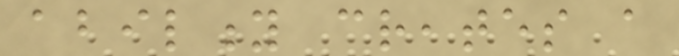ability creates a
